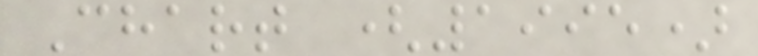Chart (1995)
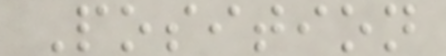Position
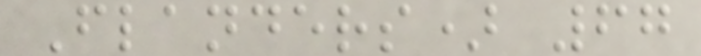Flanders) 67
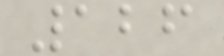126
